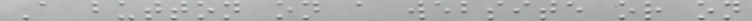A button on a website or on
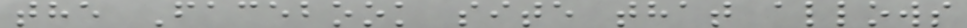the Facebook site that allows
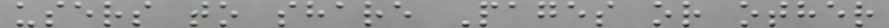users to share Pages or other
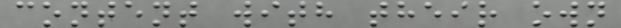content with their own
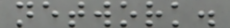network.
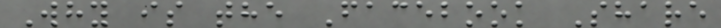Why is the Facebook Share
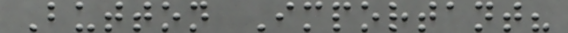Button Important?
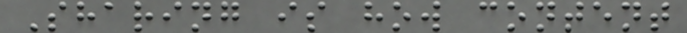Sharing is how content
